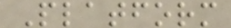Platform
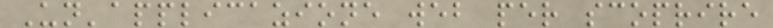Un'applicazione web per scoprire
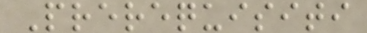Prerequisiti
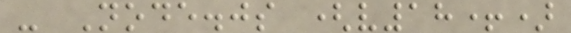- Node.js (v18+)
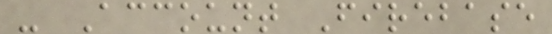- Account Firebase
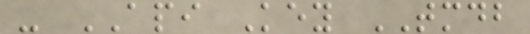- API Key TMDB
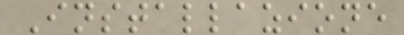Installazione
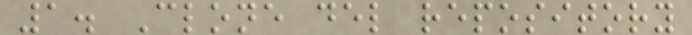1. Clone del repository
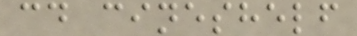cd cineshelf
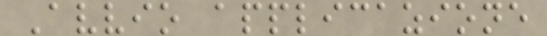Avvio applicazione
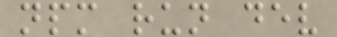npm run dev
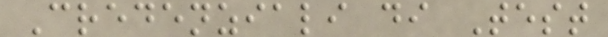Credenziali di Test
